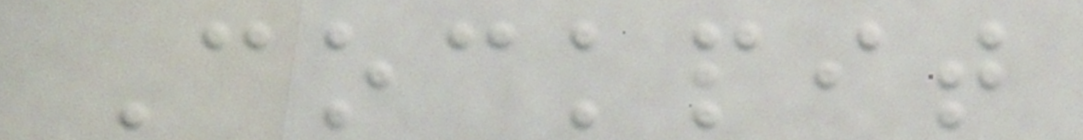Cockpit
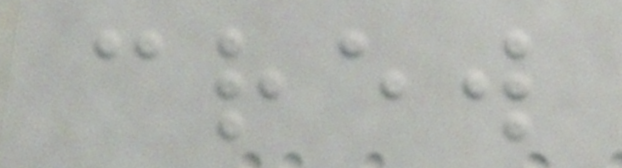crew
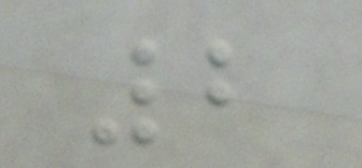2
